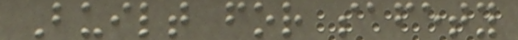Built for safety
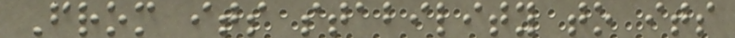From its stability to its
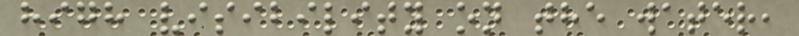high visibility on the water,
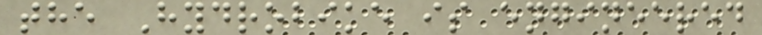the Hydrobike is engineered
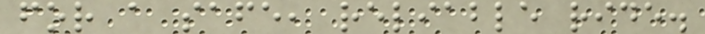for a safe, reliable ride.
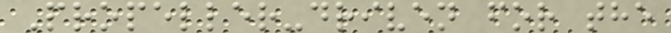Propeller-driven for the
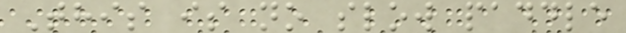This is no slow paddle
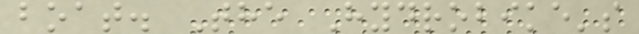boat. The Hydrobike's
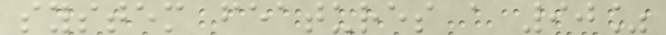system features a 90%
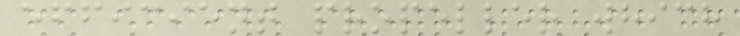efficient propeller which
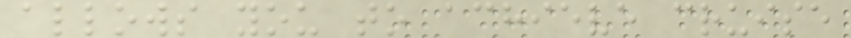allows you to achieve cruise
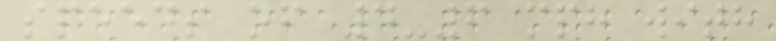speeds of 4-6 mph with
